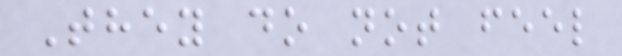They do not feel
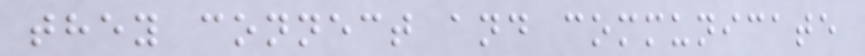they connect and communicate
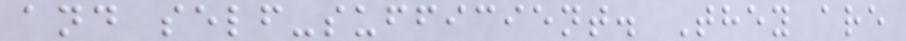and self-sufficient. They are
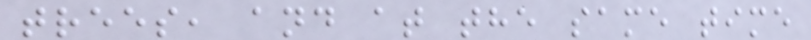trees, and at the same time
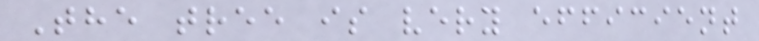The tree is very efficient
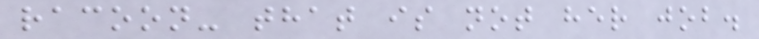racoon- that is not her job.
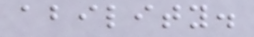ability.
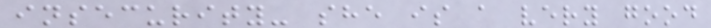insecurity- she is a very good
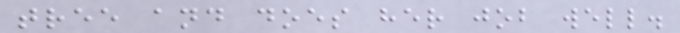tree and does her job well.
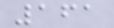161
